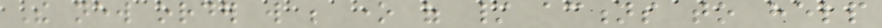The new order will be one of many actions to help
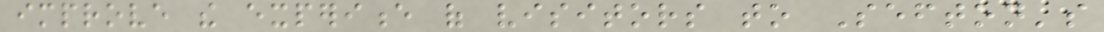improve the experience of visitors to Sefton's
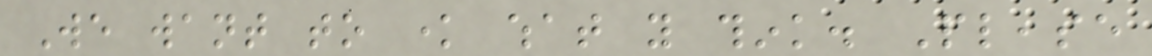We want to know what you think. Please
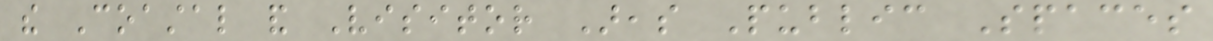the Coastal and Visitor Areas Public Spaces
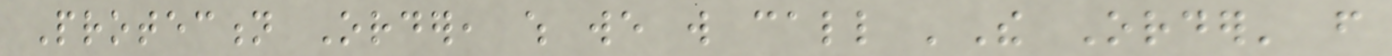Protection Order, which we will call 'The Order' from
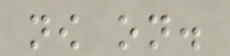now on.
